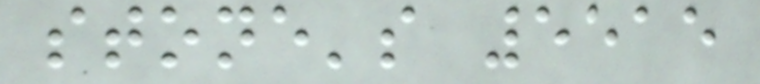stone's 5515
